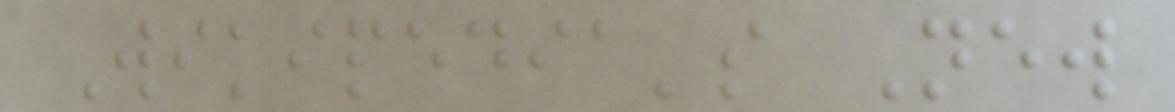Wikipedia's New
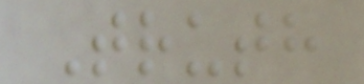Truth
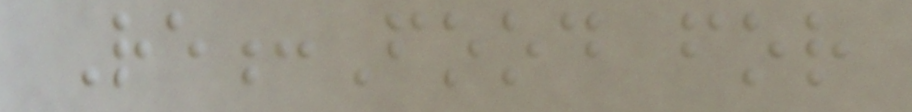Re:Food for
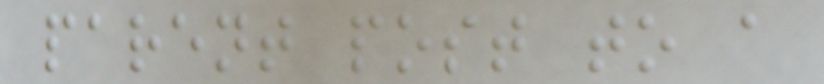parent post to a
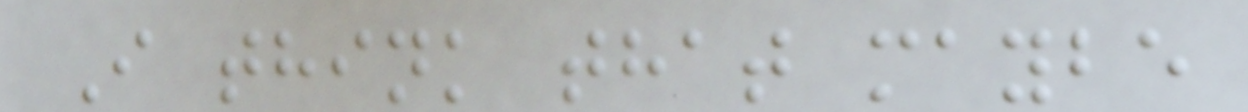I think that maybe
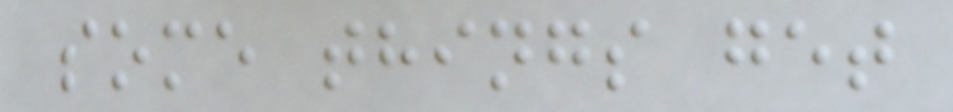some things get
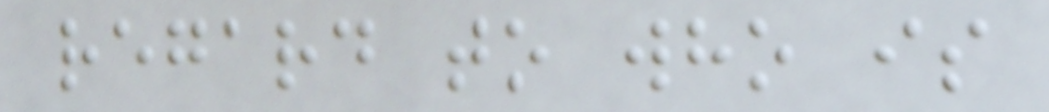regard to who is
